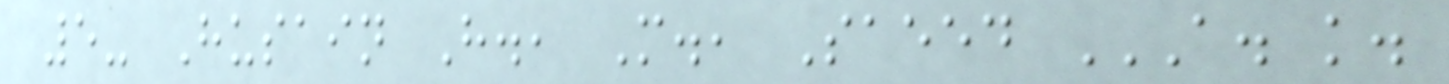5- Husain H., M., Saeed A. K.
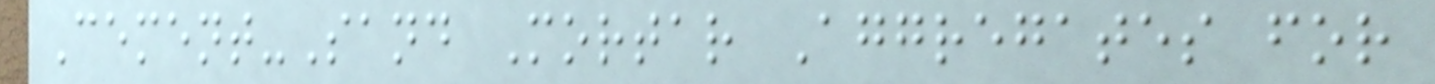Cement-Sand Mortar Aggregates for
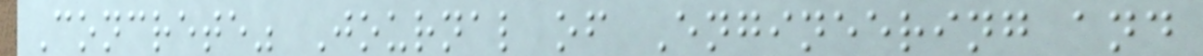Concrete" Journal of Engineering and
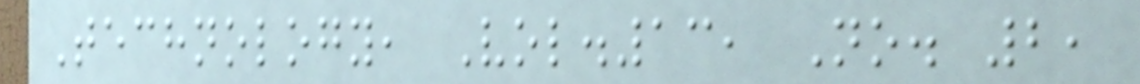Technology, Vol.13, No. 2,
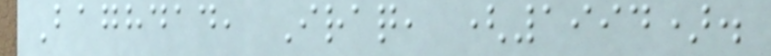Baghdad, Iraq, (1994).
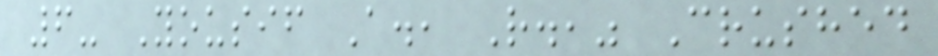6- Yousif A., R.," Crushed
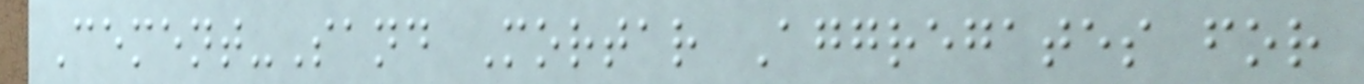Cement-Sand Mortar Aggregates for
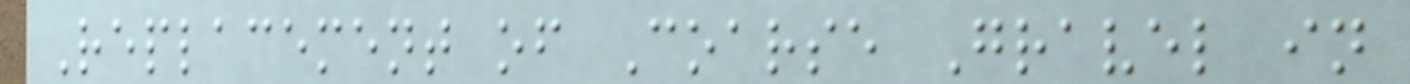Replacement of Coarse Gravel in
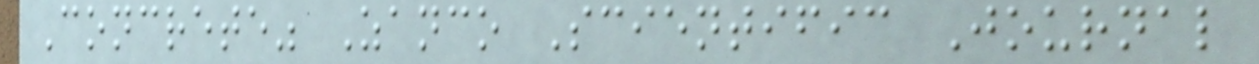Concrete" Zanco Scientific Journal
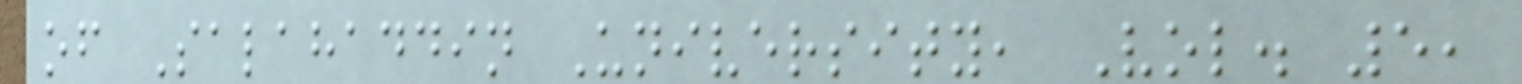of Salahaddin University, Vol. 5,
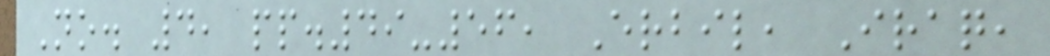No. 4, pp.49-56, Erbil, Iraq,
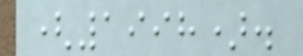(1998).
